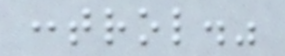control."
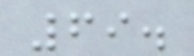69.
